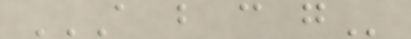A B C G
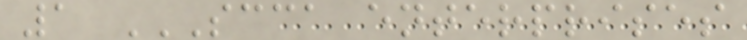1 SCCA ENTERPRISES
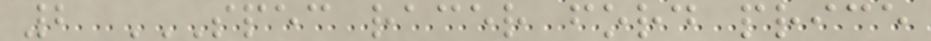2 SPEC RACER FORD PRICE
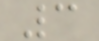3
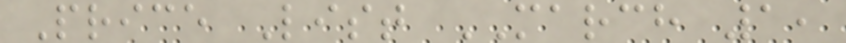Price List MARCH 1,
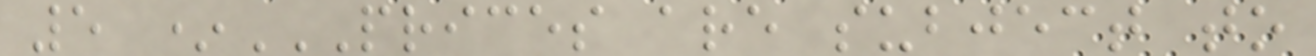5 *PRICES ARE SUBJECT TO
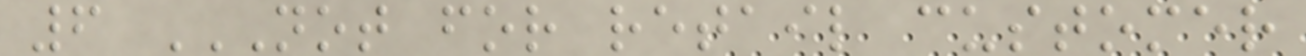6 NOT FOR RETAIL CUSTOMER
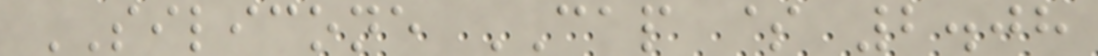SILICONE CAP $ 2.08
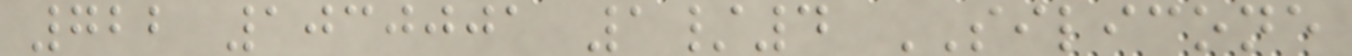722 1030001 1/4 SILICONE
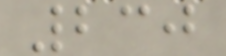230
